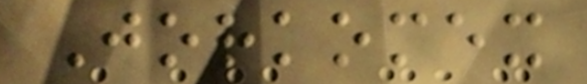Jorkomex
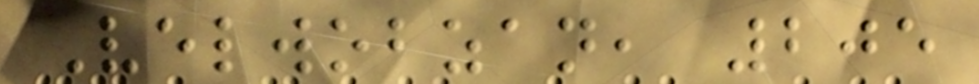Velwobzan, 205
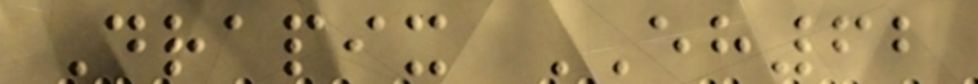Drapix EH62
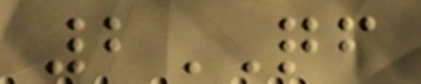2QF
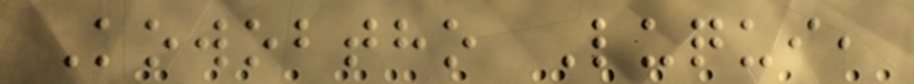Kowobtho Luqui,
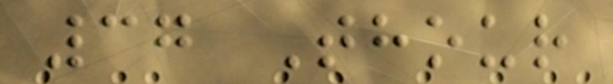37 Thour
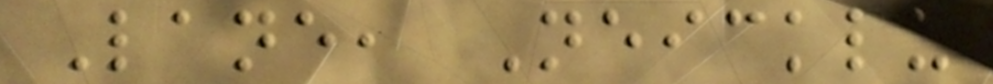Lane, Neicklu
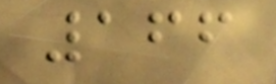166
